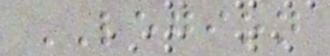LEGION
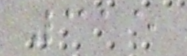315
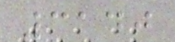3140
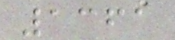1361
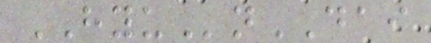HYUnDAI
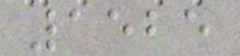1525
